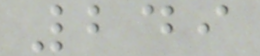249
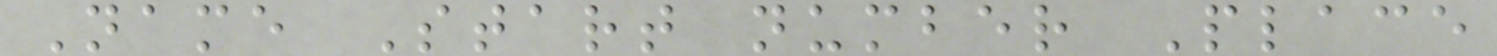Name Start number Place
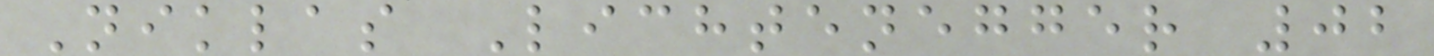Niklas Lichtenegger 02
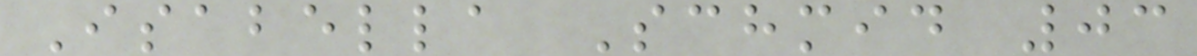Isabella Schmid 03
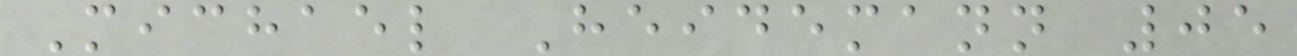Michael Heidemann 05
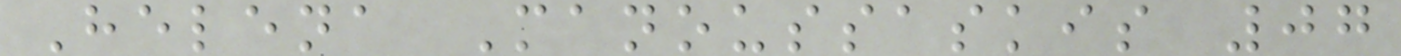Helena Manoussaskis 07
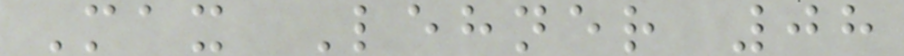Max Lehner 08
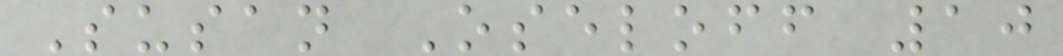Susan Oseloff 10
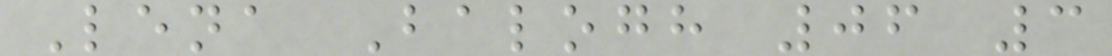Lena Balogh 06 3
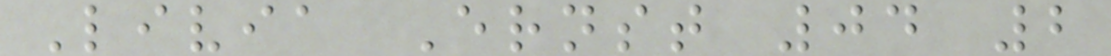Livia Ernst 04 2
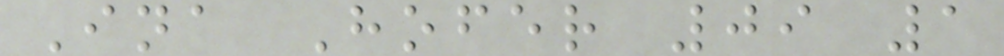Ina Hofer 09 1
